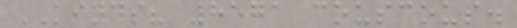KINDS? 8571 couscous.
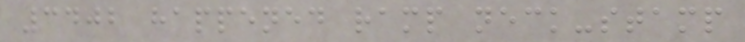3402 happened ramp neck-stamp
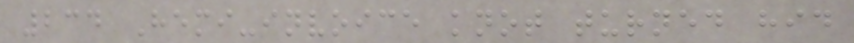234 Hemi-invoice knot turned hid
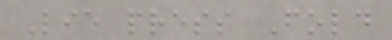Lie press Fold
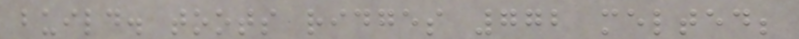build. toots ridges 772 melted;
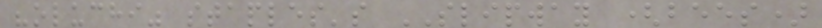"oluchi" staples's SLIPWAY (bees)
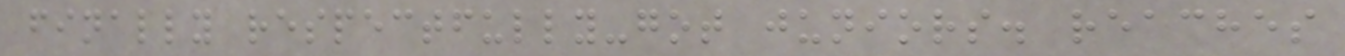finally respectfully-got juniors. reaches
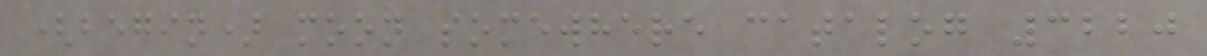(begin) moon somewhere catalog 3220
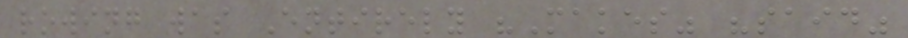rowing was Entirely "Makes" "said"
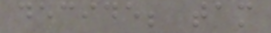decide; tam
